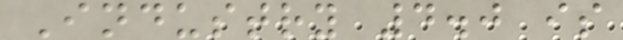Industry 4.0 is
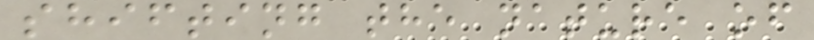shifting the nature of
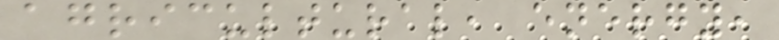agricultural, energy,
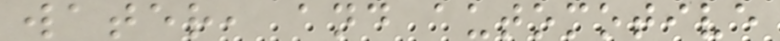water, and automotive
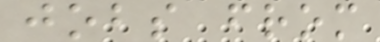jobs from
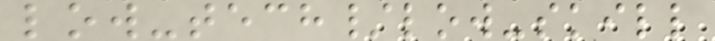low-tech/low-skill
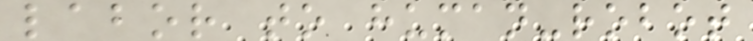labor to human-robot
